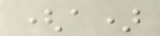(a)
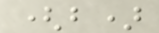(b)
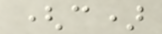(c)
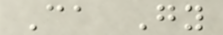Ca Gy
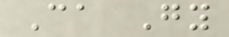Ca Gy
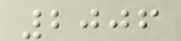2006
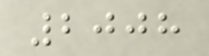2008
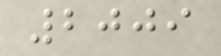2009
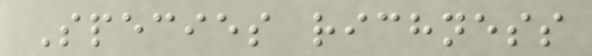Species richness
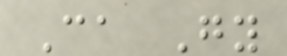Ca Gy
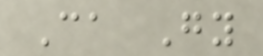Ca Gy
